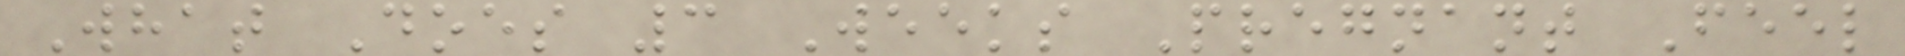What Does 3 Weeks Pregnant Feel
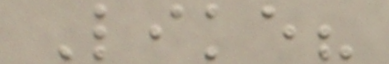Like?
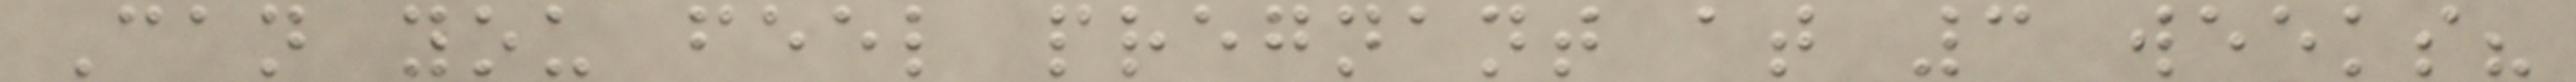Can you feel pregnant at 3 weeks?
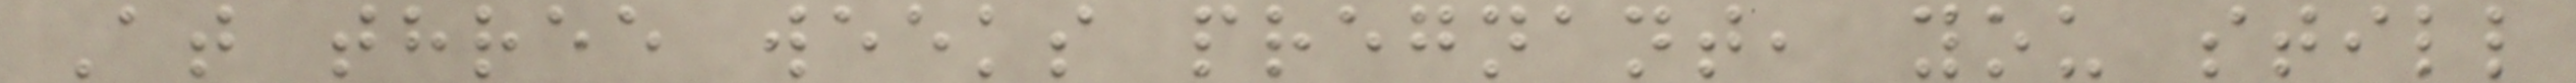At three weeks pregnant, you still
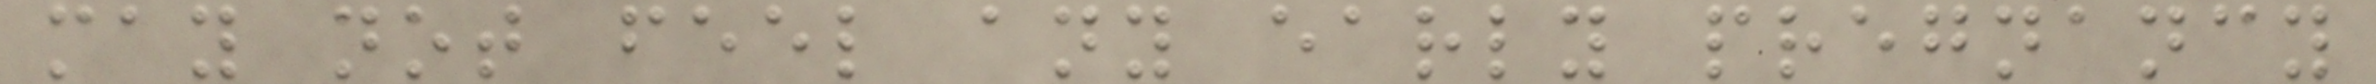may not feel any early pregnancy
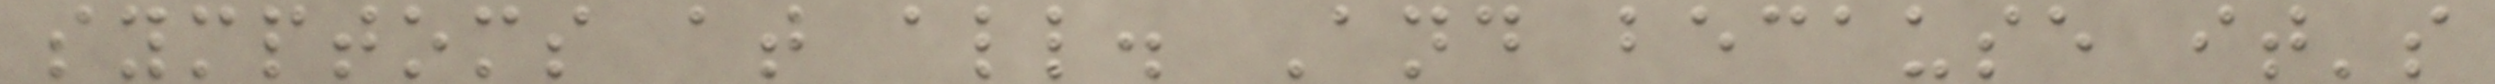symptoms at all. And because it's
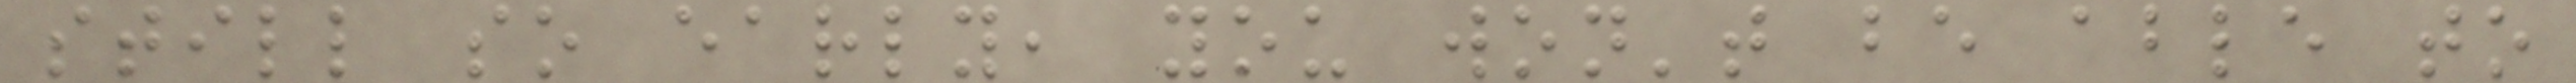still so early, you won't be able to
